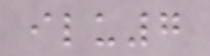ilu7
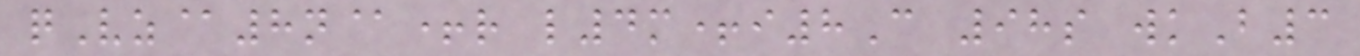qVz@8n@+r l4m+i8C 98s wkB3
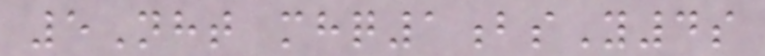5Nht mhq1bsY4s
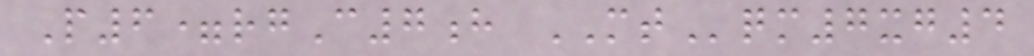P6=rgC7h MTqm7xg4
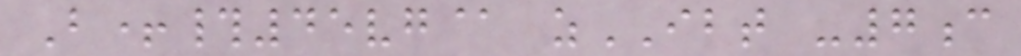B+#45vg@ zIBT -7c
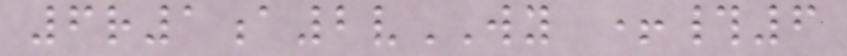6r1a2vWY +#6
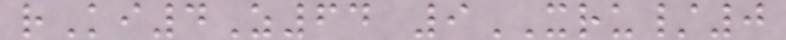rKi4Z64 9XRU/0
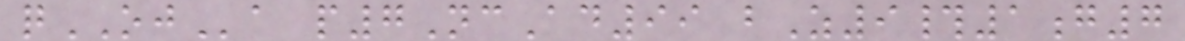qOJa p7NcAd99 bZ9#1g7
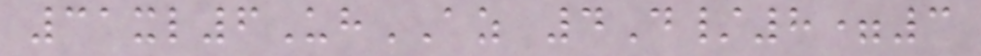31xl6UhAZ 4D/8=3
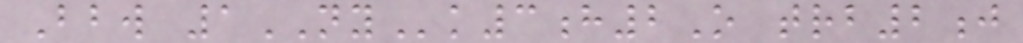Bbw 1NYk3h2O trb2j
